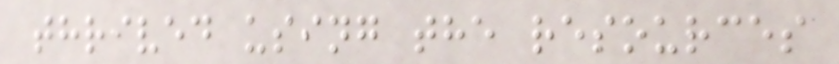thrived using the resources
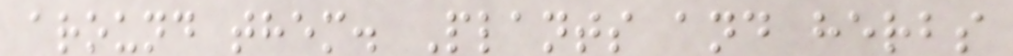around them. Plants and herbs
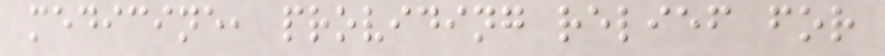medicine, providing relief for
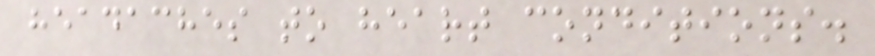headaches to heart conditions.
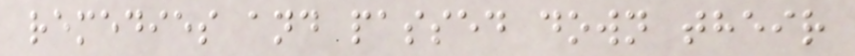remedies and passed down their
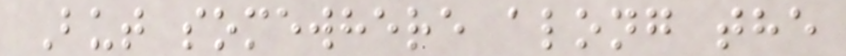But somewhere along the
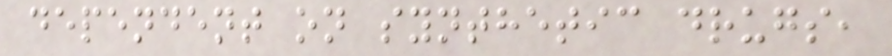dependent on synthetic drugs,
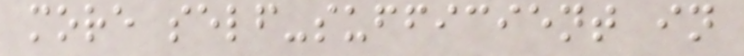more self-sufficient in
